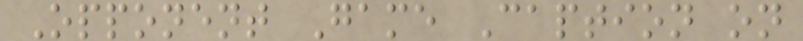Opponent Game Caption on
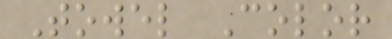Towel Color
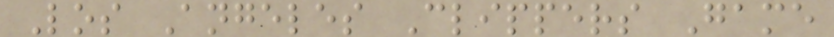Los Angeles Clippers Game
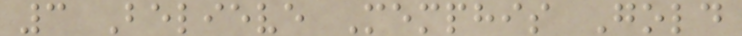3 Believe Memphis Gold
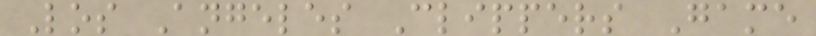Los Angeles Clippers Game
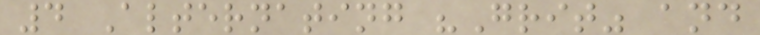4 Alternating "Grit" and
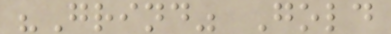"Grind" Gold
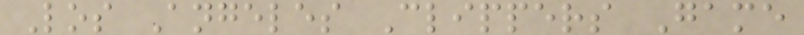Los Angeles Clippers Game
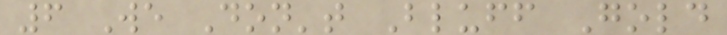6 We Don't Bluff Gold
